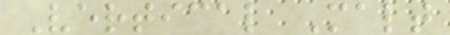Vertical Malt
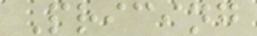Pricing
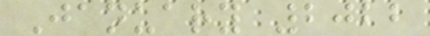January 2022
